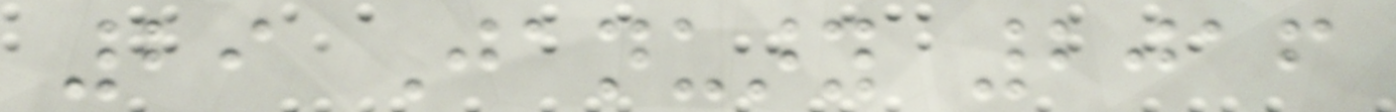29 January 2016
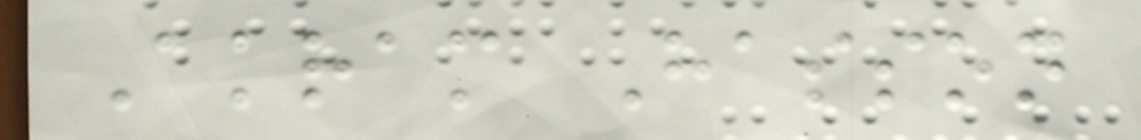Akram Hasson
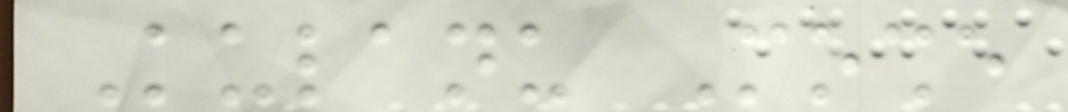Kulanu Moshe
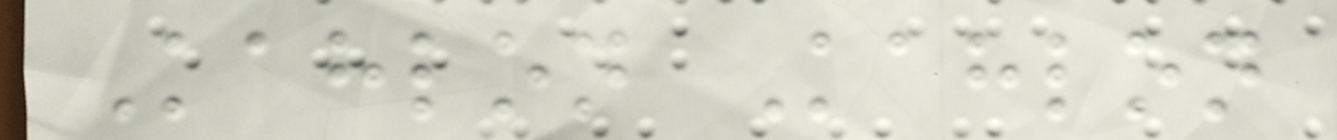Kahlon Kahlon
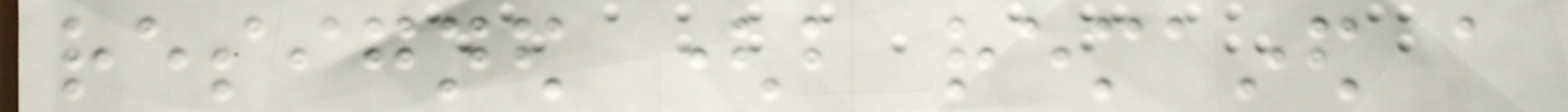resigned (but remained a
